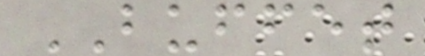BUFFET
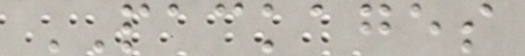PACKAGES
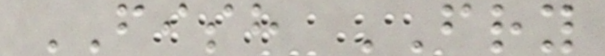FISH FRY
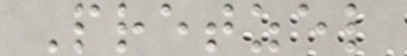Pretzel
